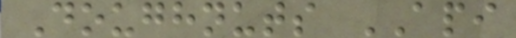Doughnuts API
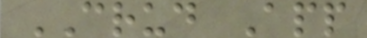CRUD App
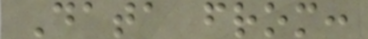Data from:
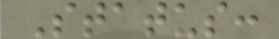Status:
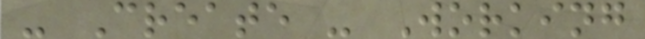- Create - Working
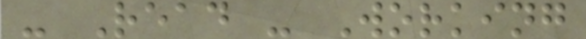- Read - Working
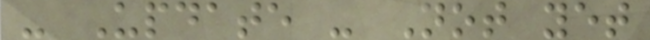- Update - Not yet
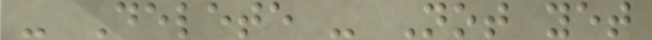- Delete - Not yet
